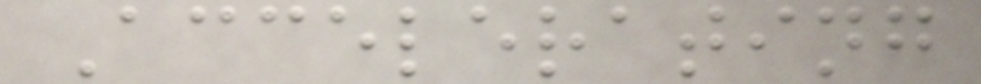Accelerating
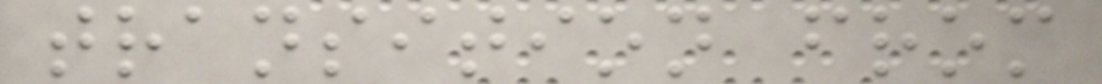transition from
